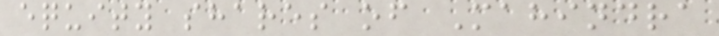equity shares of Mahindra
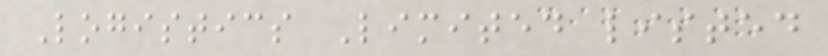Logistics Limited listed
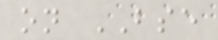on BSE
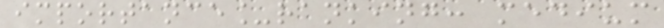importance_ranking: medium
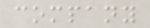company
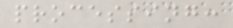processing:
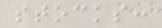stocks:
